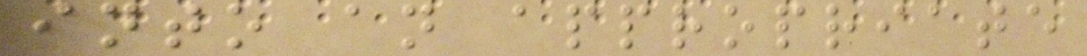into an appropriate
